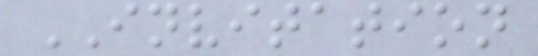INVITATION
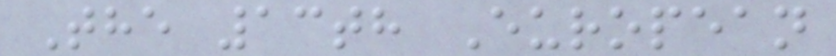The 13th European
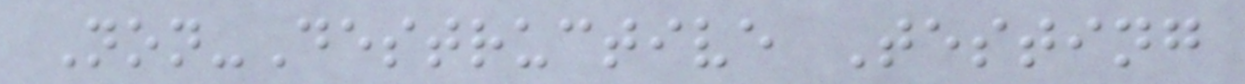Non-Destructive Testing
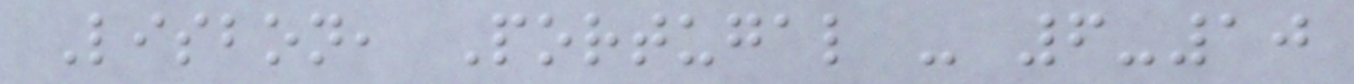Lisbon, Portugal - 6-10
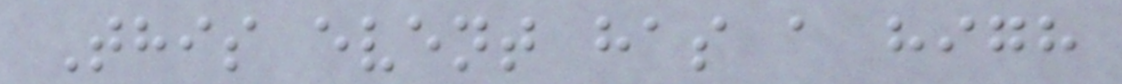This event has a high
